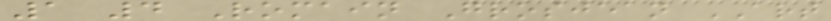1 4 Romain Grosjean ART
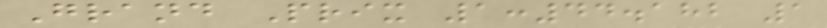Grand Prix 1:44.182 1
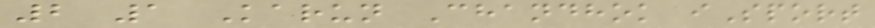2 1 Karun Chandhok iSport
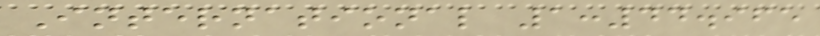International 1:44.965
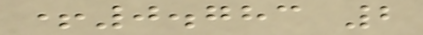+0.783 2
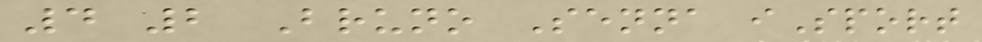4 2 Bruno Senna iSport
